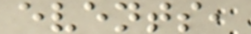events,
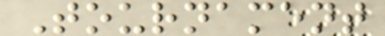Tournament
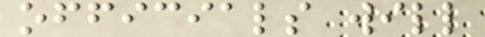officials will
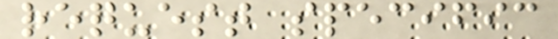request specific
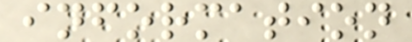information
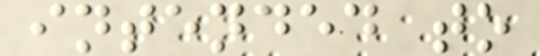intended to
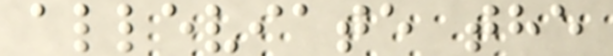alleviate the
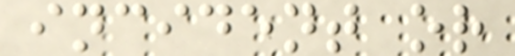incident or
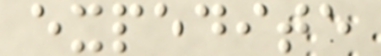expedite
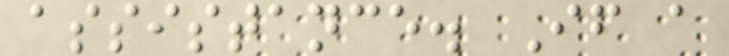assistance. If a
